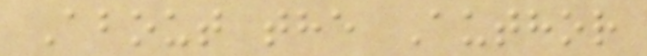About the Author
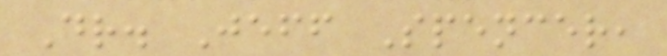Dr. Jeff Spencer,
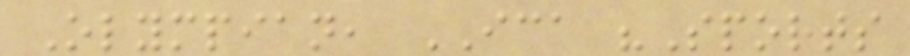Olympian, ICA "Sports
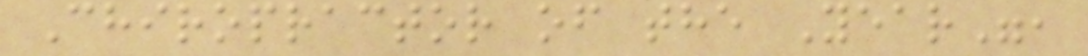Chiropractor of the Year",
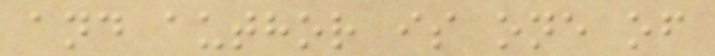and author is one of
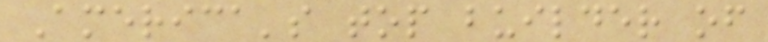America's top builder of
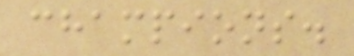champions.
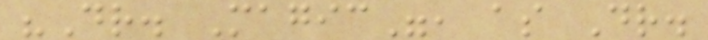"Dr. Magic", as Dr.
